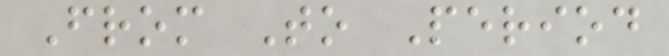From To Period
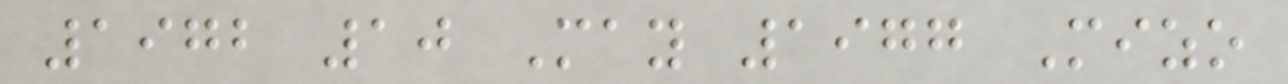1972 10 May 1977 Mizo
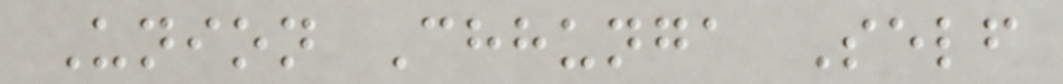Union Chhunga Self
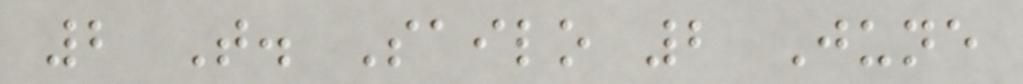2 T. Sailo 2 June
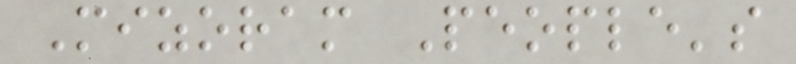Mizoram People's
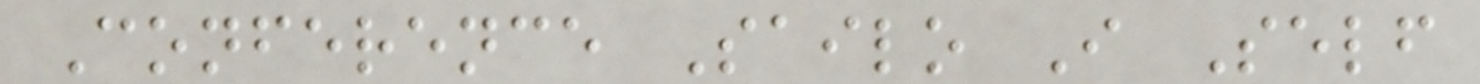Conference Sailo I Self
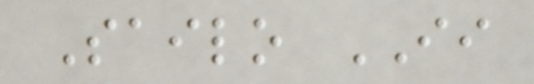Sailo II
